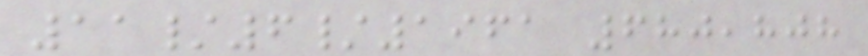11/6/1961 680,808
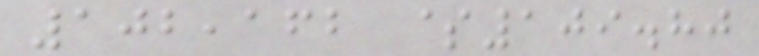102,162 $109.80
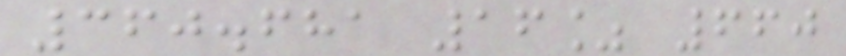360.681 16% 660
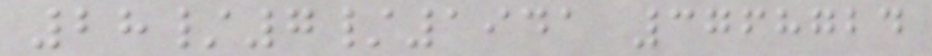28/7/1941 3768724
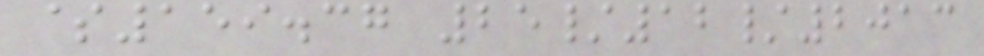$159.37 25/12/2013
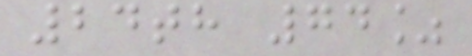24th 74%
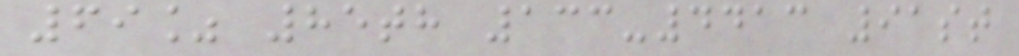69% 85th 133-4413 91st
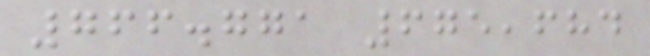766.771 675,684
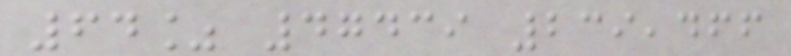64% 47439 239,466
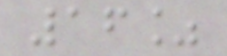16%
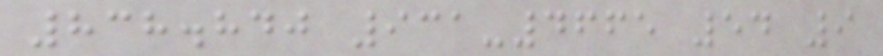838.840 931-4665 54 9
